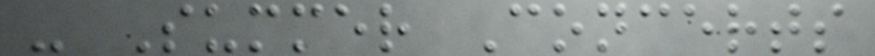- Summer Concerts
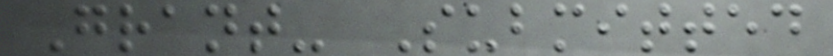Grant- Submitted
